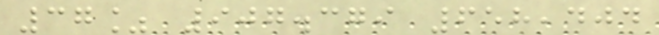37% 907.379 658,404
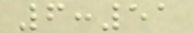6:51
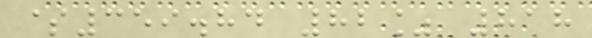$359.84 82% 818
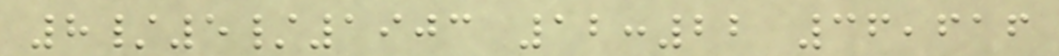8/5/1903 12:22 36,616
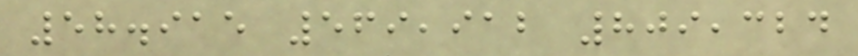58.915 569,912 809,324
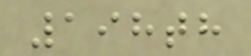198th
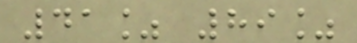41% 89%
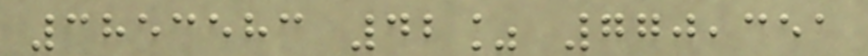3853583 42% 770,351
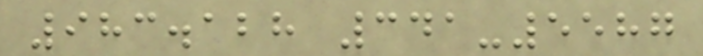983.128 341-5587
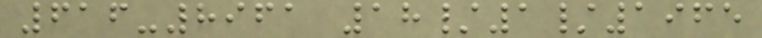616-8961 18/1/1965
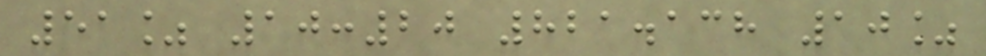51% 10:20 821.138 10%
